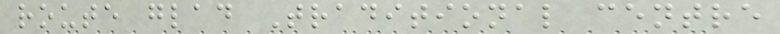route glad Traditional centre
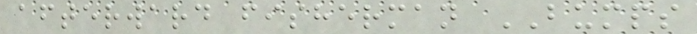afterward fisherman BUMPS
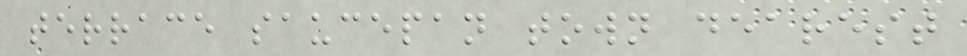terrace saucepan town dearest
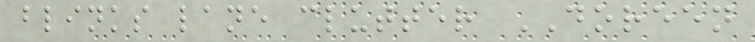blinks lane clutter DOREEN
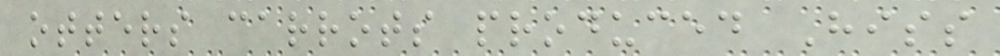otters carrots produced Hiss
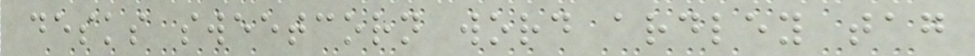desks sweetcorn word ardley tag
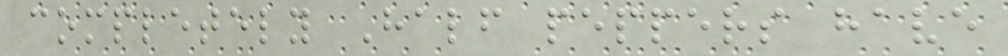completely Half peppers have
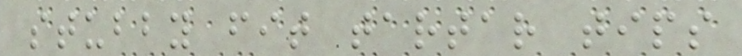stubby fit tartar tips
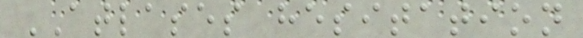ATLASES hesitation
